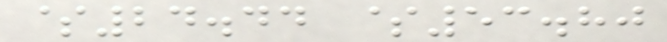$24.44 $53.80
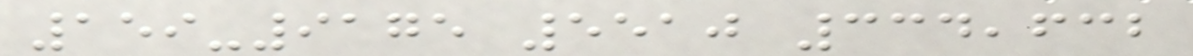159-9175 5510 334,632
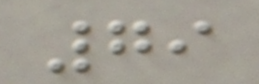79
